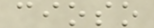cioso
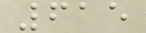615
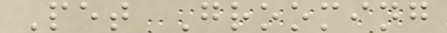Pet Grooming
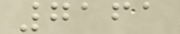7161
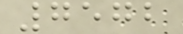7572
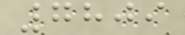7809
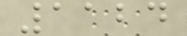1124
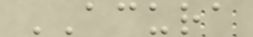ACURA
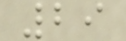29
